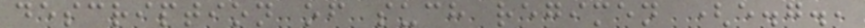description of such regimen (e.g.,
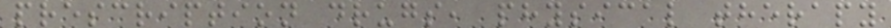prescription drugs, physical therapy
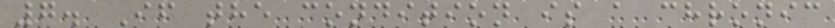7. If the condition is a chronic
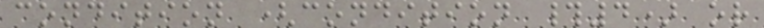condition (condition #4) or
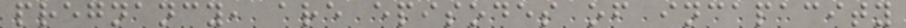pregnancy, are episodes of incapacity
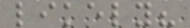likely?
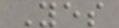Yes
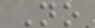No
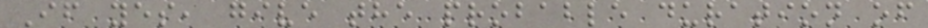If yes, give the probable duration of
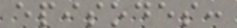episodes:
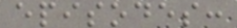episodes:
